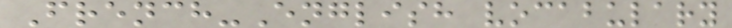French-English vocabulary
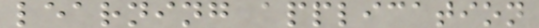learning application
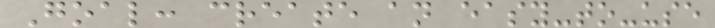Goal: create an easy-to-use
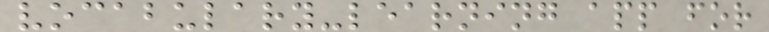vocabulary-learning app for
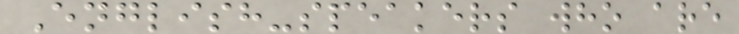English-speakers who are
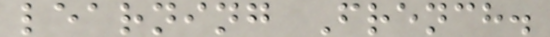learning French.
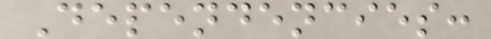Dependencies:
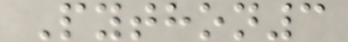Python3
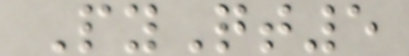PyQt5
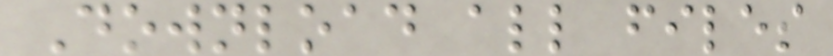Download all files
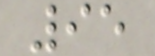95
